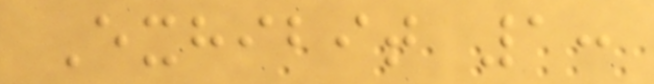Exhibit 1:
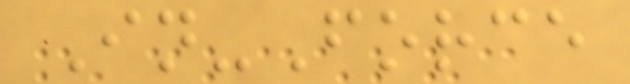In-Force
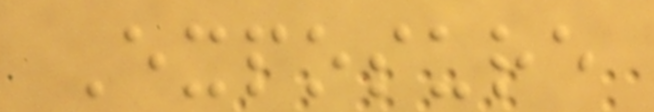Exposure
